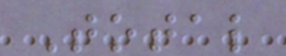Total
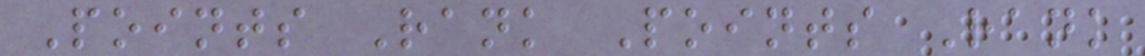Points Rank Points Rank
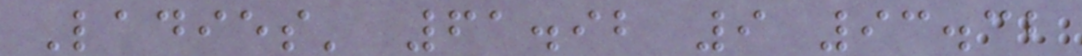Ladies' 61.92 9 93.32
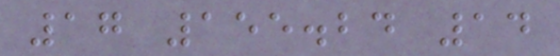17 155.24 14
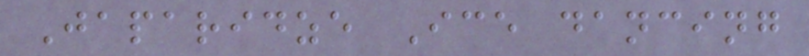Japaridze Ice dancing
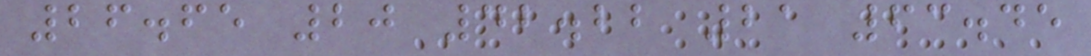26.65 20 42.22 21 63.45
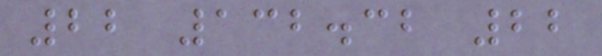22 132.32 22
